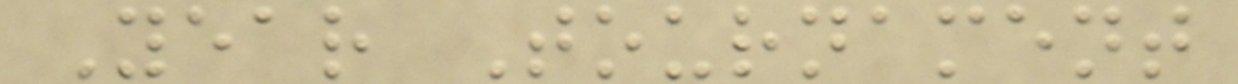Year Tournament
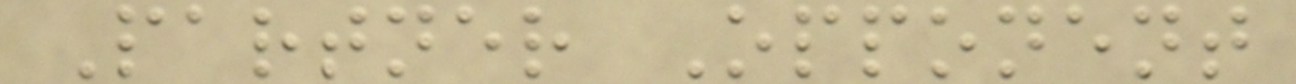Partner Opponent
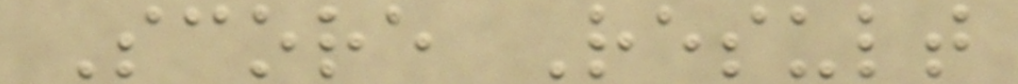Score Result
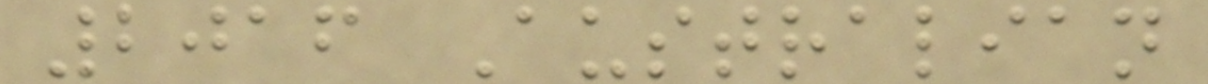2016 Australian
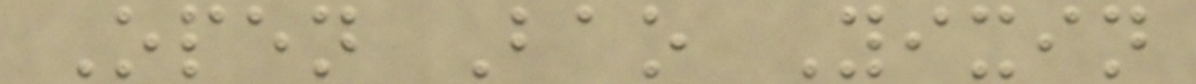Open Bao Yixin
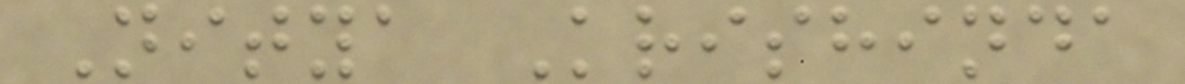Nitya Krishinda
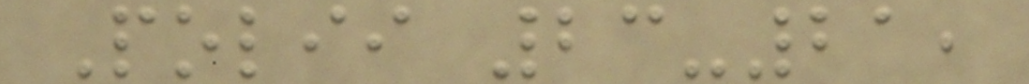Polii 23-21,
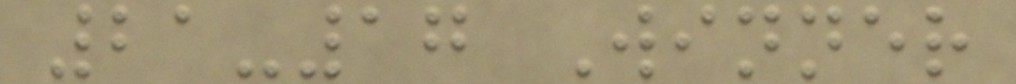21-17 Winner
